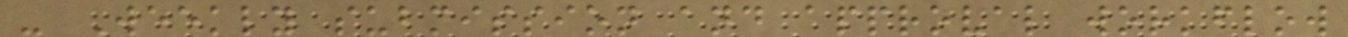- Weekly submission and approval workflow
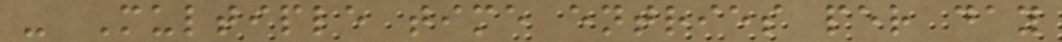- Multiple time entries per day
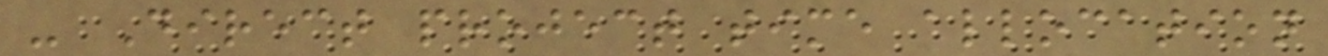- Direct project time allocation
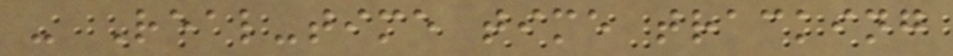- Real-time time tracking
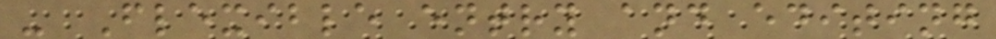- Flexible entry and editing
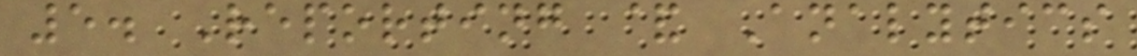5. Reporting & Analytics
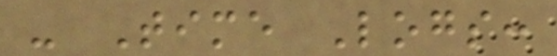- Time Logs:
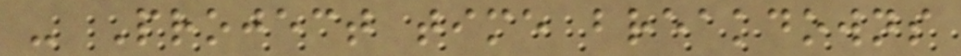- Project time breakdowns
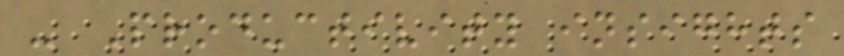- Productivity insights
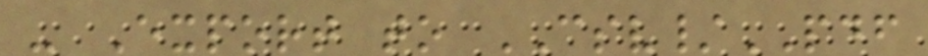- Export to CSV/PDF
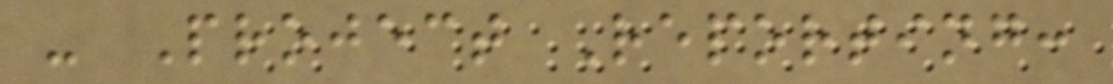- Project Reporting:
